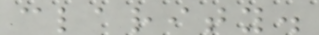clarity.
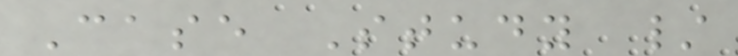Case Study /
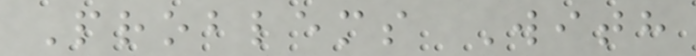Problems With
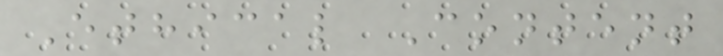Ethical Content
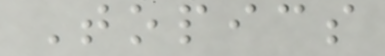Topics
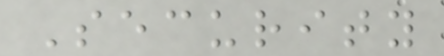Security
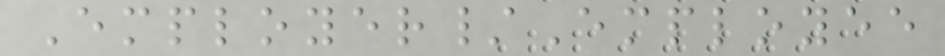Employer/Employee
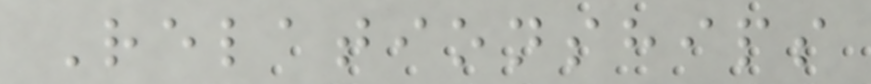Relationships
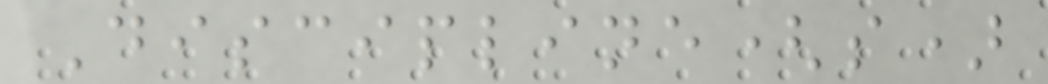Discipline(s)
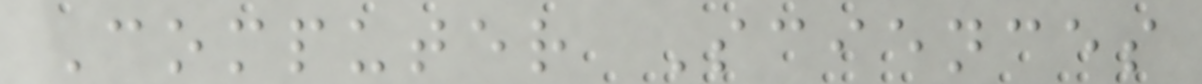Computer Sciences
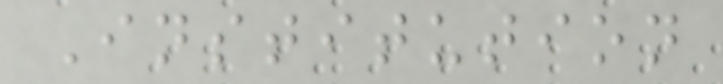Institution
